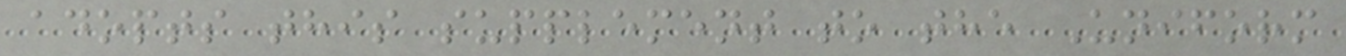adopts this supplement to the Uniform
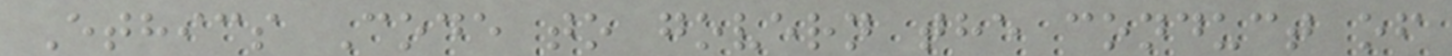Ethics Code to govern the conduct of
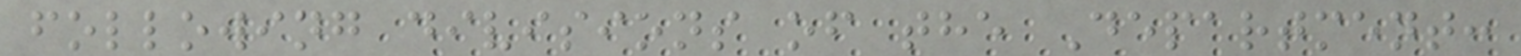following divisions of the Department:
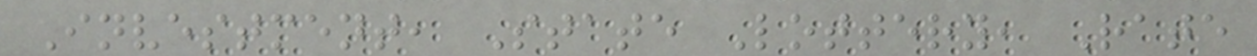Investment, State Lottery, Rate
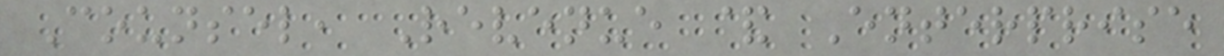Counsel, Revenue & Enterprise
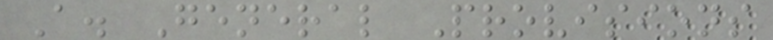A. General Provisions
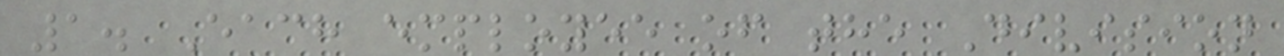1. Each employee of the Division
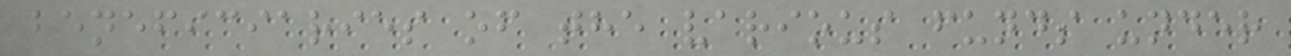beneficiaries of the various funds under
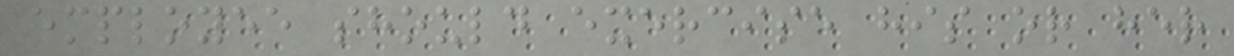employee should exercise his or her
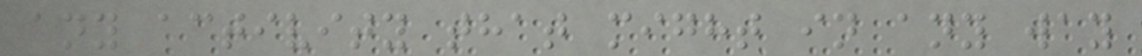any activity that might in any way
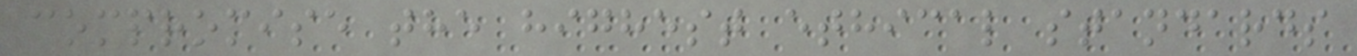compromise the highest ethical standards
